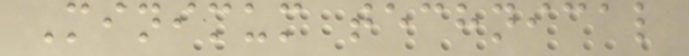Minimum technical
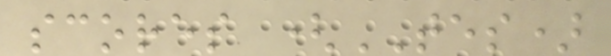scores (TES)
